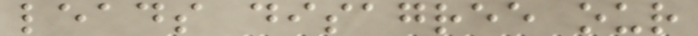leads disagree our
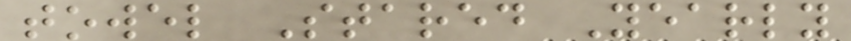towel Stared Yearly
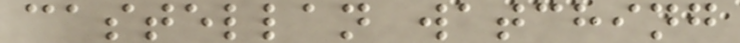castellan watching
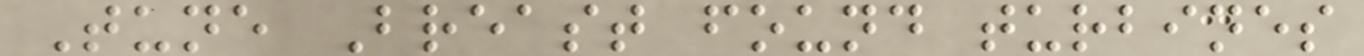Tune Breast found turbines
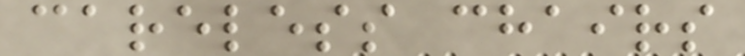careless chairs
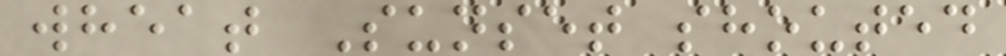wheat Sunset shouted
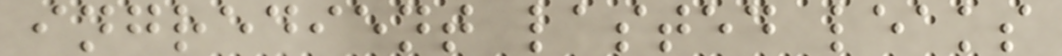ingredient lasted leaks
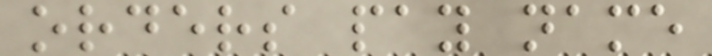orders pay name
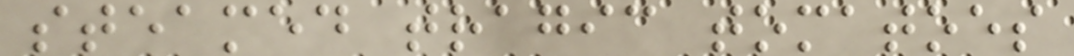steamed tragic tomatoes
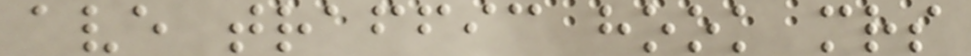ave traffic hook mrs
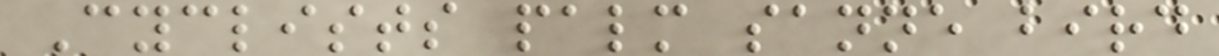Cyclists palm sanne bird
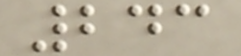243
